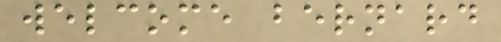welcome bernard
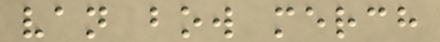van bow merch
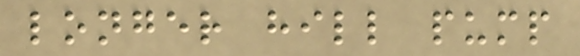longer hill pump
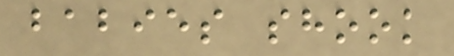babies shook
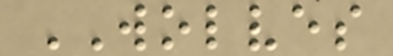WOLVES
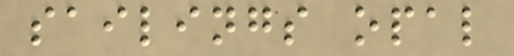sailings opal
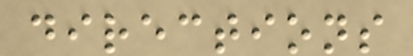directions
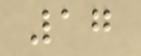17
